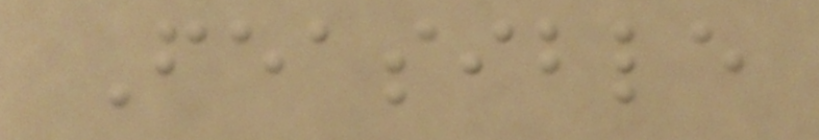Feasible
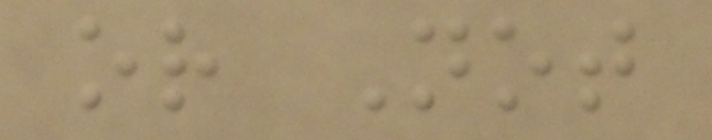or Not
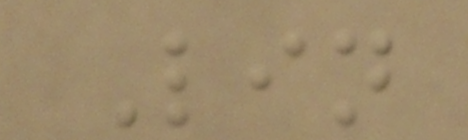Lin
